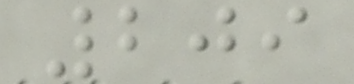209
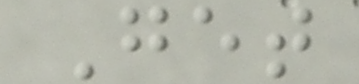Get
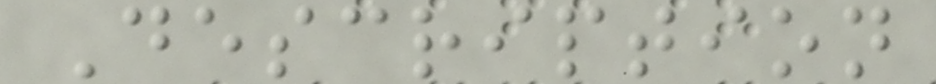Description
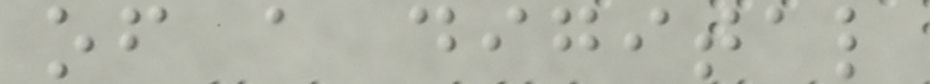of a digital
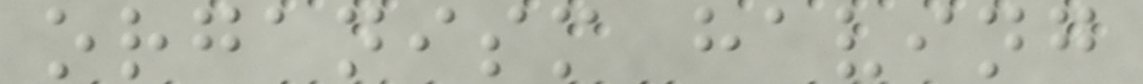organism having
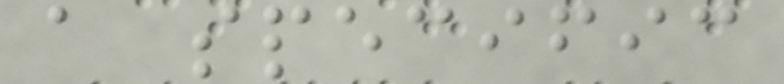a specific
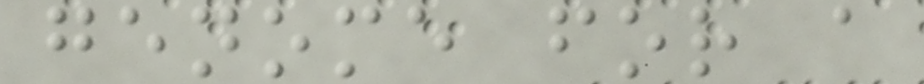genome for a
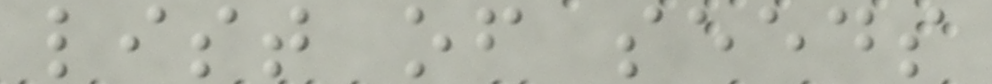list of seeds
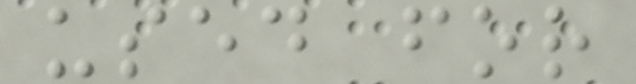used for
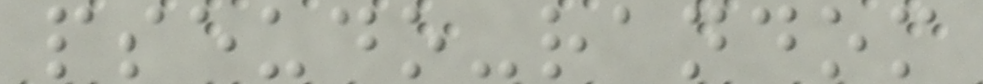pseudo-random
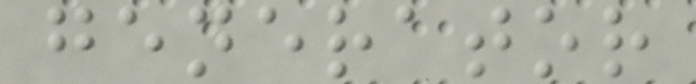generator
